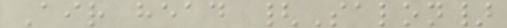Air head {Salon}
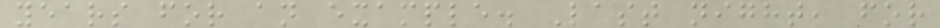years for an example. Last night, for
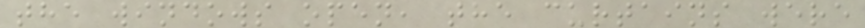the windows open, the curtains were
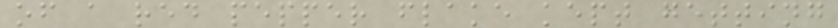of a red pepper flake kept getting
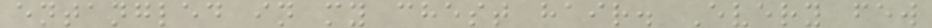entangled in my chest hair. Every few
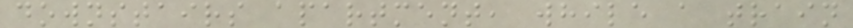downstairs apartment, while a train
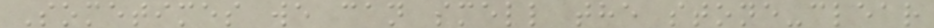Sometimes we can smell the stone-clear
